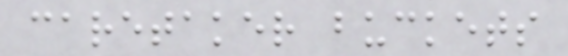caretaker buckets
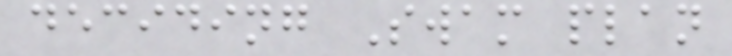deciding Swam plan
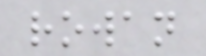rowan
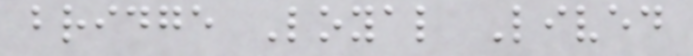bridge Loyal Lived
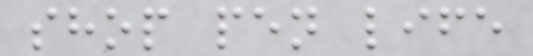shop pen life
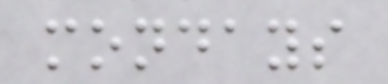mondays
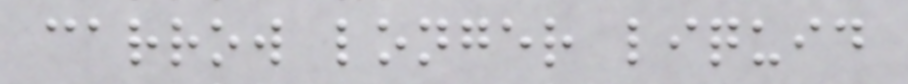carrow longer liquid
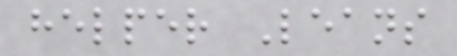helper Leans
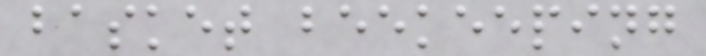basket beekeeping
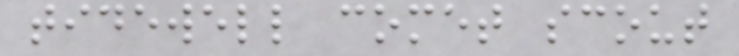tidewell comet scout
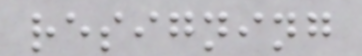resigning
